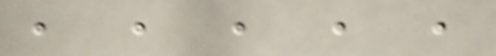, , , , ,
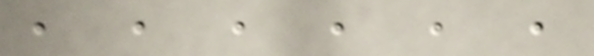, , , , , ,
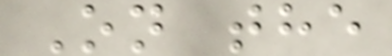On the
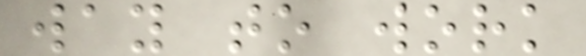way to work
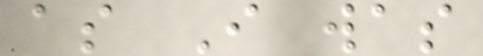as I was
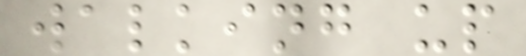walking up
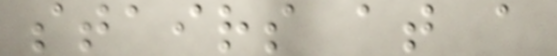stairs at a
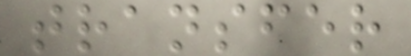transfer
